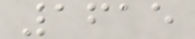1615
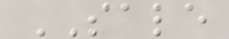SALE
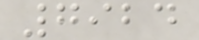7924
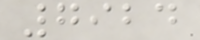7924
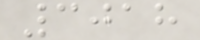3018
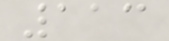113
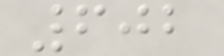602
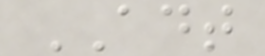ADT
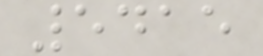5415
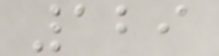129
